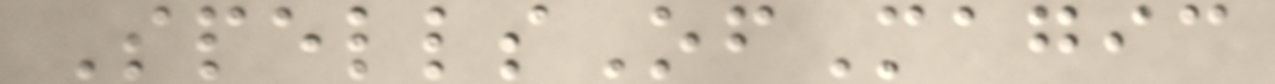SpellsOfMagic
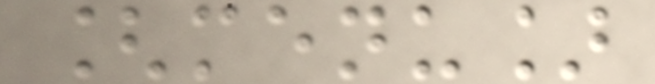[menu]
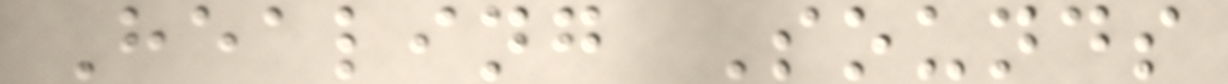Healing Sounds
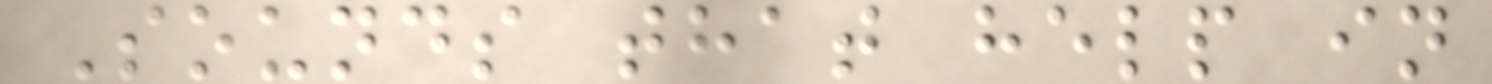Sounds that help in
